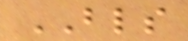BLS
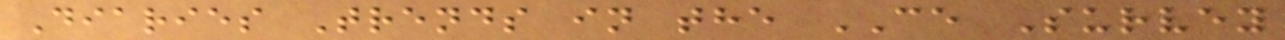Diaries Trends in the CE Survey
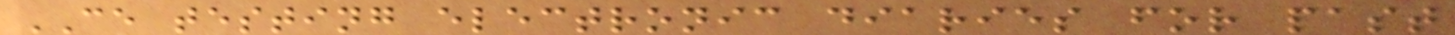CE testing electronic diaries for past
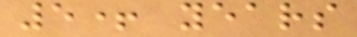5+ years
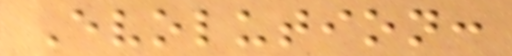Evolution:
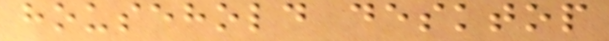household desktop
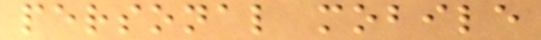personal mobile
